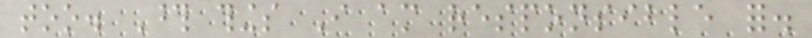too. Those things I am responsible for.
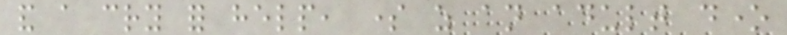and a cry for help, some as an adult done
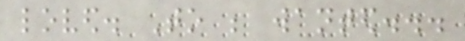loved. To be wanted...
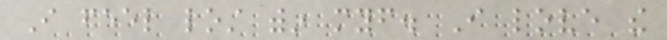I feel lost within myself. I love the
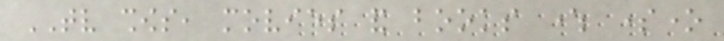TV shows, movies and books where someone
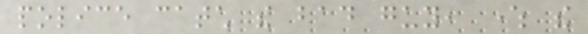police catch the bad guy, where the
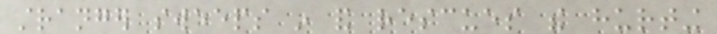stranger sweeps in and rescues the hurting
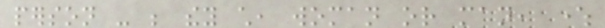person - be they child, woman or man, where
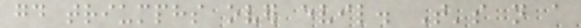good triumphs over evil. That's not a
